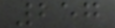257
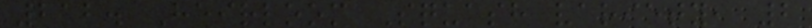212. Heirloom Squash variety, 2
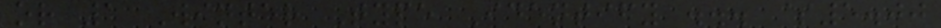or 1 Winter Type Identify ... $5.00
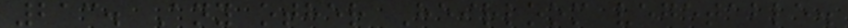213. Any other Heirloom vegetable.
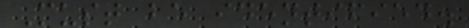Must be identified.
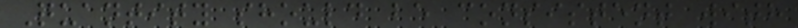Quantity should be consistent with
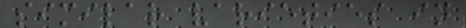similar varieties in
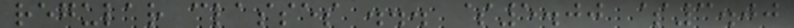regular classes ... $5.00 $3.00
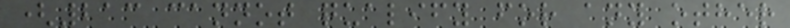(213 cannot qualify for any other
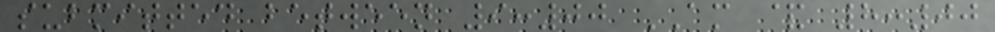submitted between 9:00 AM & 8:00
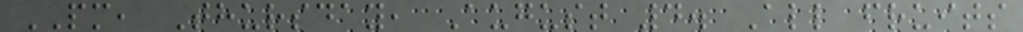PM, Thursday, August 4. All fruits
